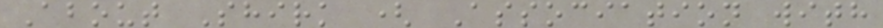About Shirk ( Association with
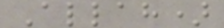Allah)
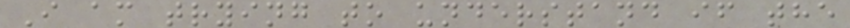I am trying to understand if the
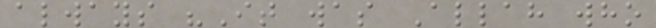always "It was Allah who
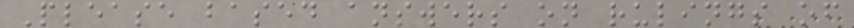Please based answers on rulings of
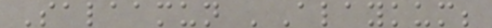Salaamun 'Alaykum;
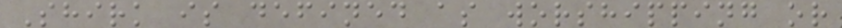Shirk is defined as worshipping or
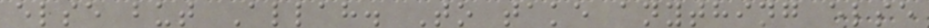else but Allah. To take anything else
